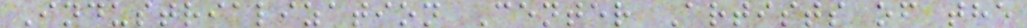Industrialization Center Artists of the
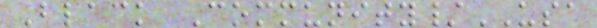Black Community/USA
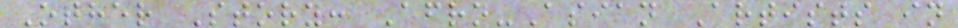Other Story: Afro-Asian Artists in
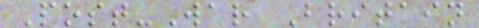Post-War Britain
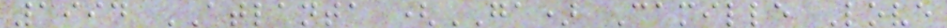1994 ATLANTA (GA) Camille Love
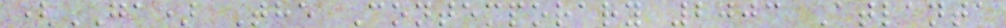(GA) The Contemporary 2003 Atlanta
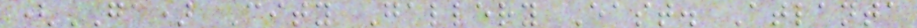(GA) City Gallery East. Atlanta
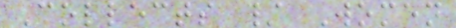Collects / Women
